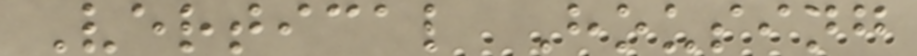Vertical Housing
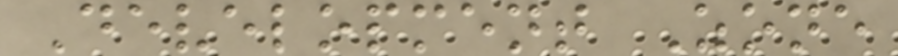Development Zone
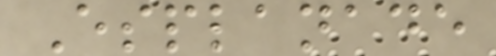Esplanade
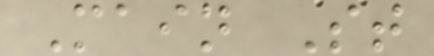Main St
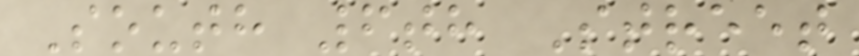South 6th Street
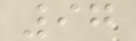97
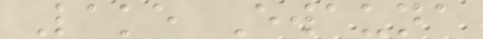Lake Ewauna
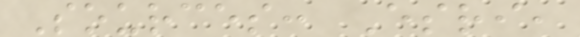Sources: Esri,
